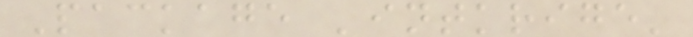Package 'intkrige'
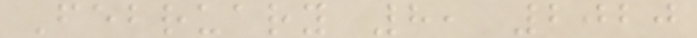February 8, 2020
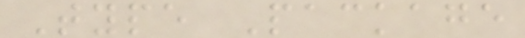Type Package
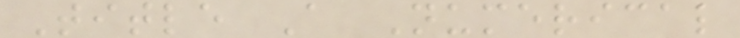Title A Numerical
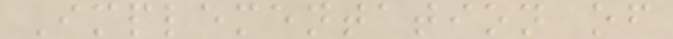Implementation of
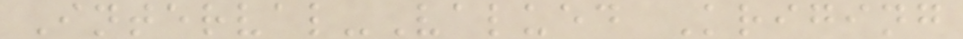Interval-Valued Kriging
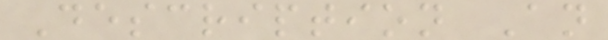Description An
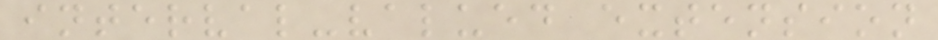interval-valued extension
